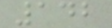142
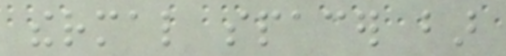thermal spacer bar
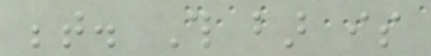between. This bar is
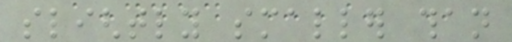slightly smaller than
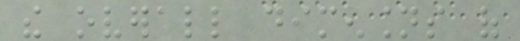the overall dimensions of
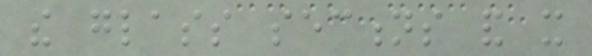the glass sections and it
